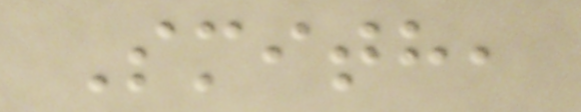Smith,
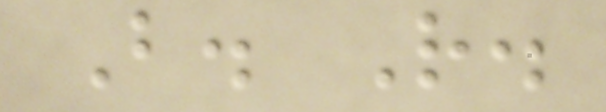B. R.
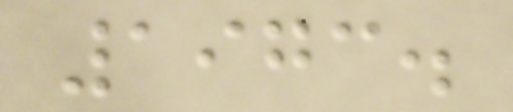1973.
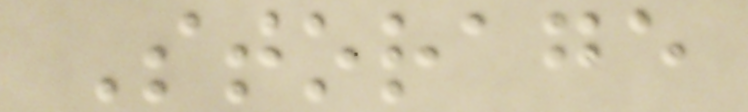Storage
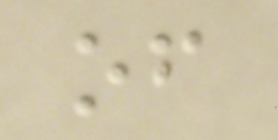of
